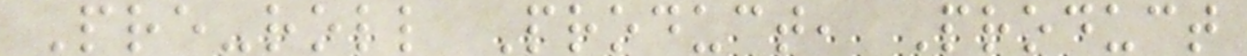Pre-roll Product, Product
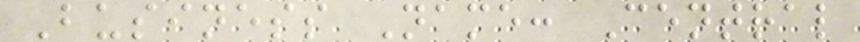Business Name: Central
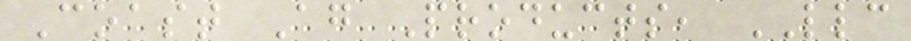Coast Ag Products, LLC
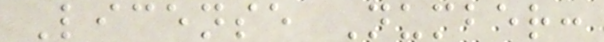License Number:
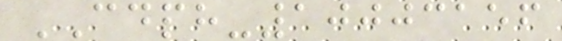CDPH-10003156
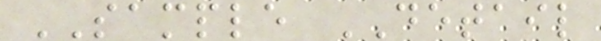SAMPLE DETAIL
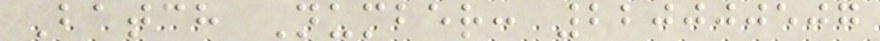Batch Number: 220000507
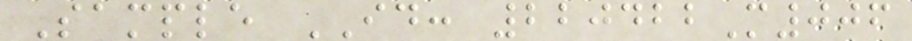Sample ID: 220422M006
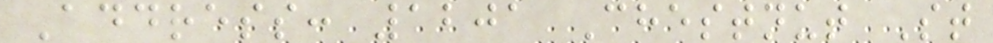Address: 1201 Chestnut St
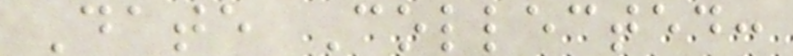Date Collected:
